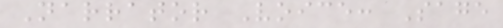Narrator Voice: Sage
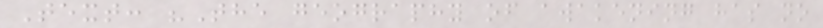Text: "The geography of awakening has no
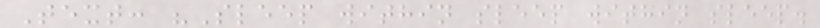Text: "Sleep within sleep within sleep.
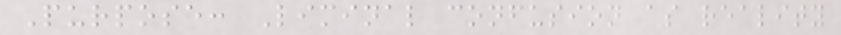Purpose: Liminal confusion as reality
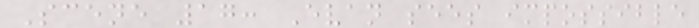Scene 17: Evan sees impossible
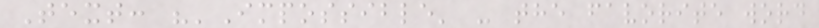Text: "'Impossible' - the favorite word
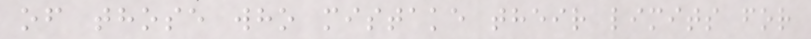of those who mistake their limits for
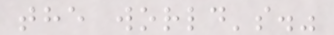the world's."
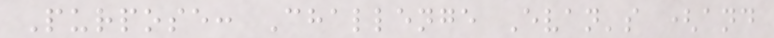Purpose: Challenge Evan's (and
